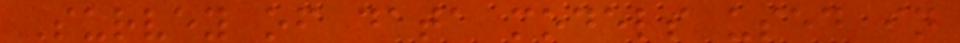Survey of data models used in
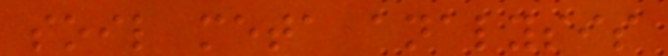soil meta analysis
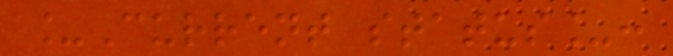_Current status_:
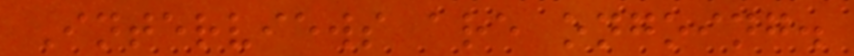Interviews are ongoing.
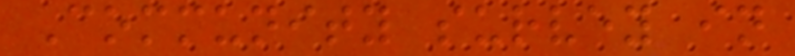Community survey in
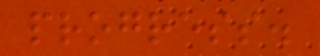progress.
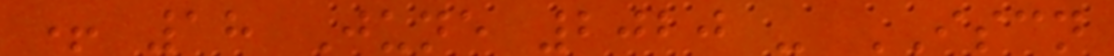+ 18 June 2020 - ISCN
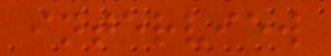interview
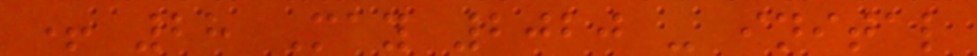+ 28 May 2020 - inital
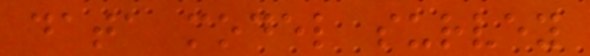data model survey
